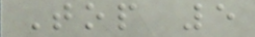Top 5
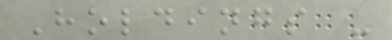Holdings -
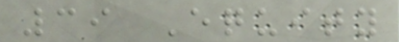39 Equity
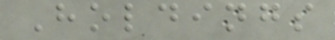Holdings
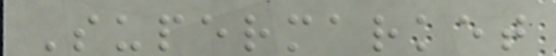Supermarket
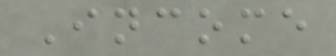Income
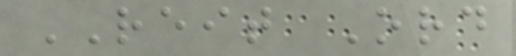REIT Ord
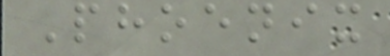Phoenix
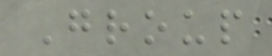Group
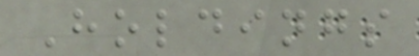Holdings
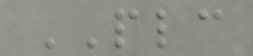PLC
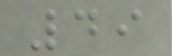49
